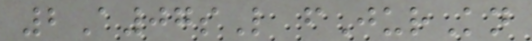2A07sL fJurKn
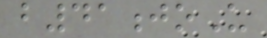b41joU
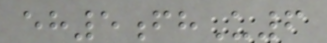eh5fhU6
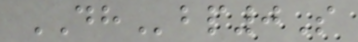DHbp0S
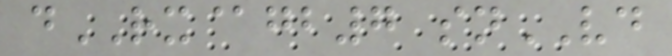dRX@gb7 snVD
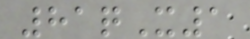81qX1
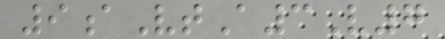9aVtA3V7
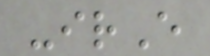-irE
